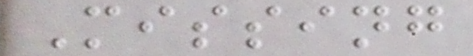Missing
